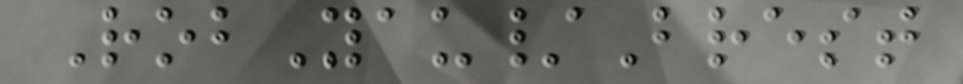RobYau/Brest
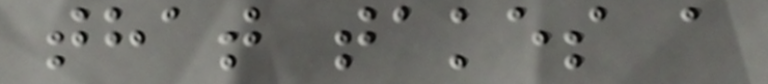that takes a
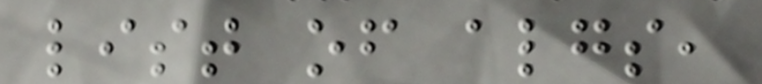list of algs,
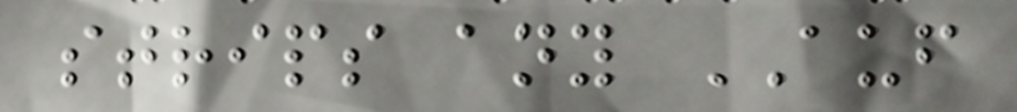strips any AUF
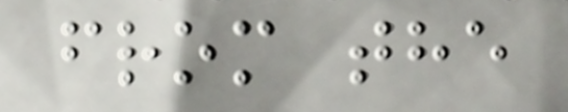from the
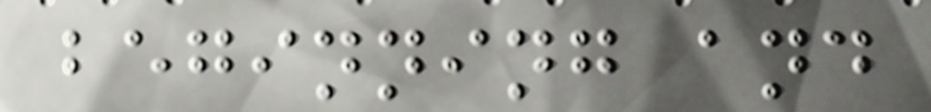beginning and
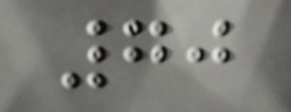70
